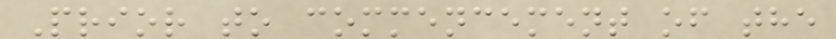Prior to commencement of the
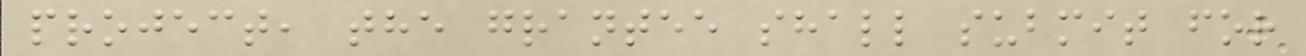project, the grantee shall submit for
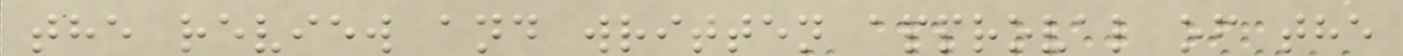the review and written approval of the
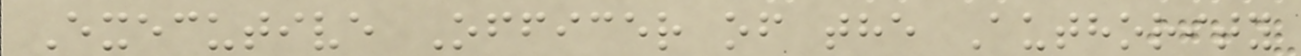Executive Officer of the Authority
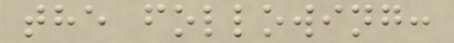the following:
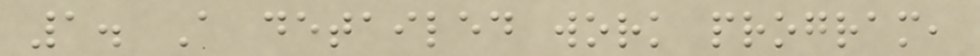1. A detailed work program,
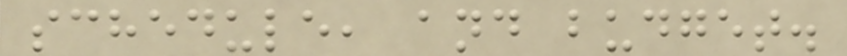schedule, and budget.
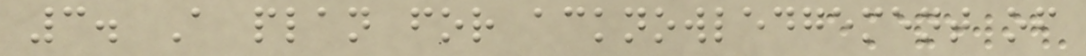3. A plan for acknowledgement of
